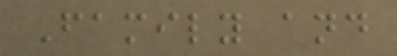Family and
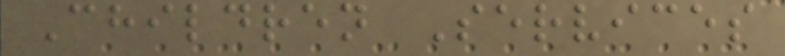Children Services
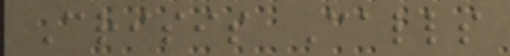Crisis Calls
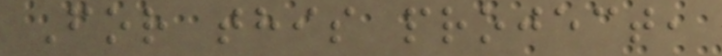For this project,
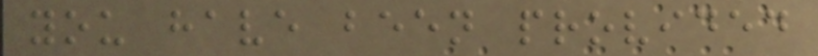you have been provided
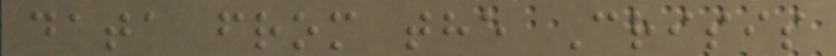data from the Crisis
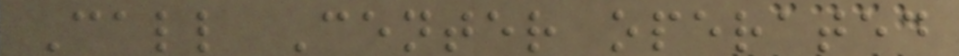Call Center operated
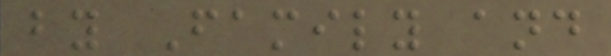by Family and
